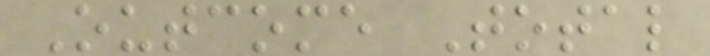Outcome Total
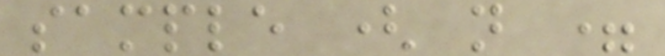sample ( n =
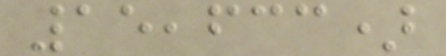15,633)
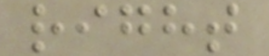right
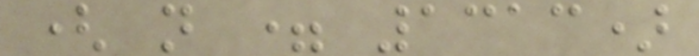( n = 1313)
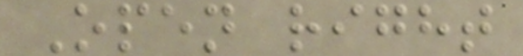Open right
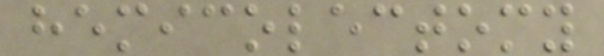hemicolectomy
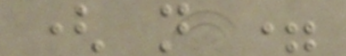( n =
